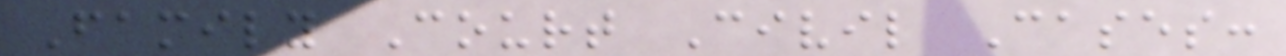Family Court Civil Cases:
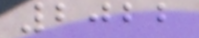2022
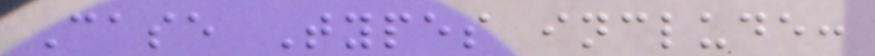Case Types include:
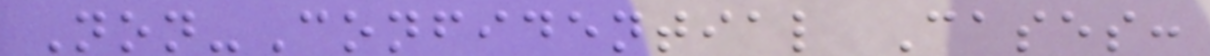Non-Confidential Cases:
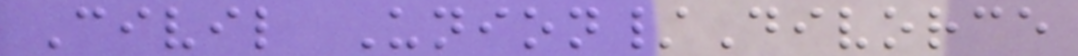Civil Union/Divorce
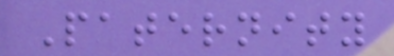Paternity
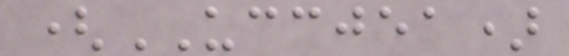(UCCJEA)
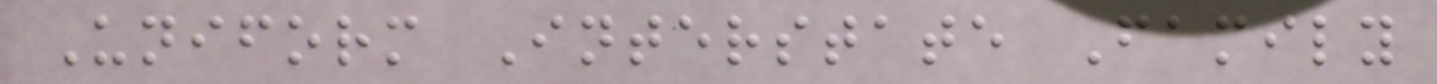Uniform Interstate Family
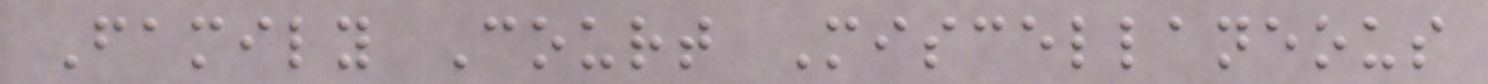Family Court Miscellaneous
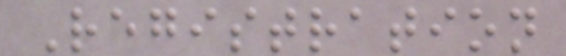Registration
